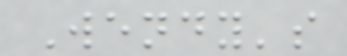Wendy's
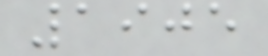1905
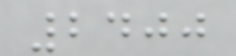2400
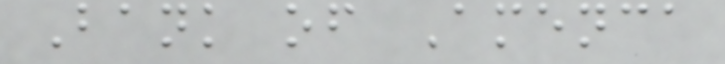Bank of Amenca
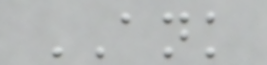ANK
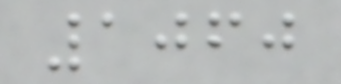1060
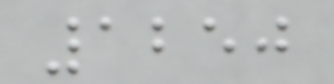1250
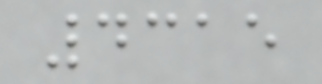4315
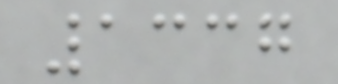1337
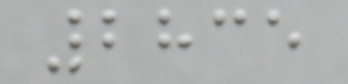2835
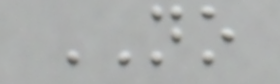NO
